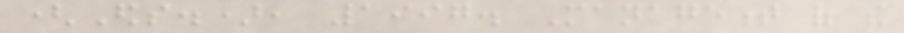(Eds.), 1997. Management of the
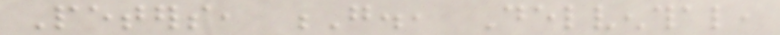Peters, G., Delventhal,
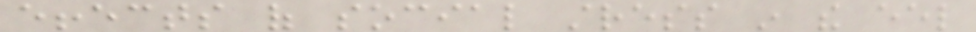effects of social stress in the eel
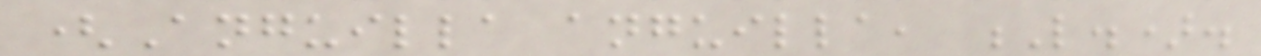(Anguilla anguilla, L.).
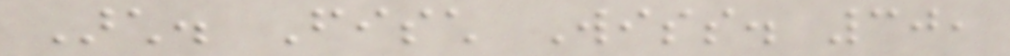Arch. Fisch Wiss. 30,
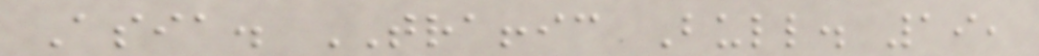Asia. TRAFFIC Bull. 19,
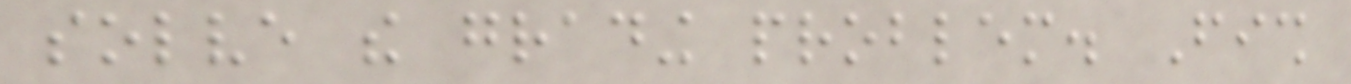solve the grading problem. Fish
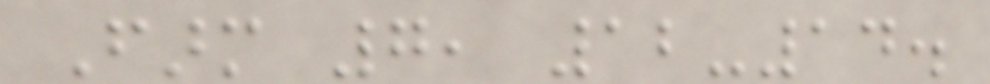Farm 7, 12-14.
